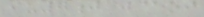iu7j j@oi
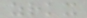zrkx
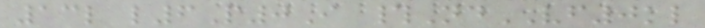13l l6P0I #NdVF0kl
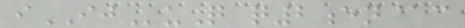iIJuQ q2en@c
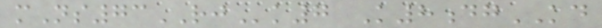mNs73RJk7 K8dgKD
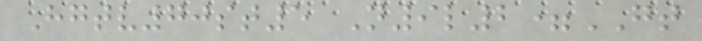Hgtv70st5 N9l2=GT
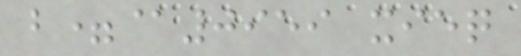b=@0959 xieq
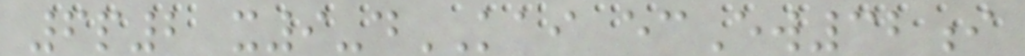6p2 x9-dKAI ecEw32i
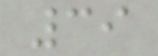39
